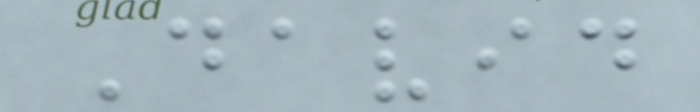David
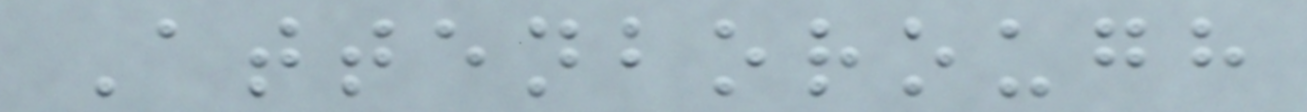Attenborough
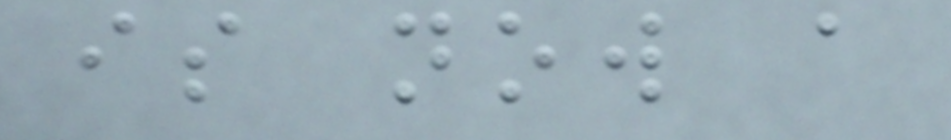is now a
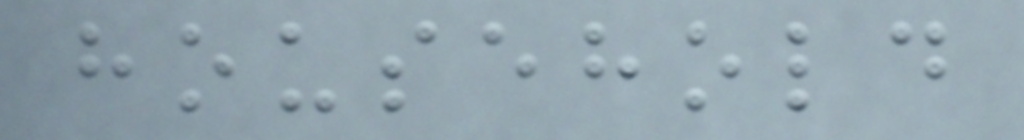household
